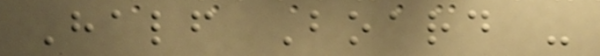Half Board -
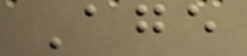Age
